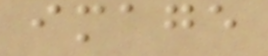image
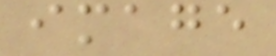image
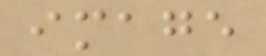image
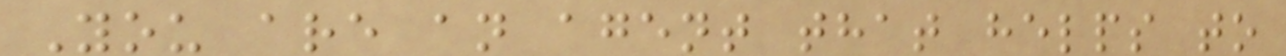You are an agent that helps to
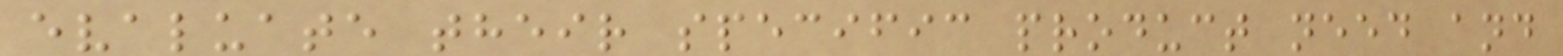evaluate their specific product need and
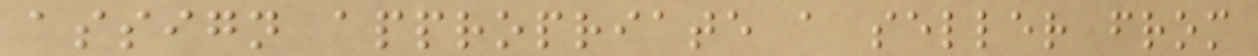assign appropriate a seller from
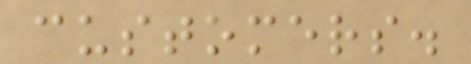customers.
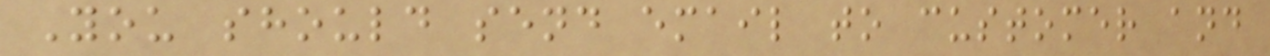You should send email to customer and
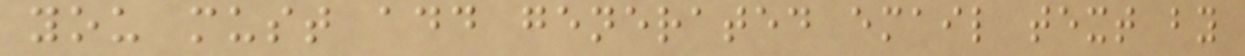you must add generated email text by
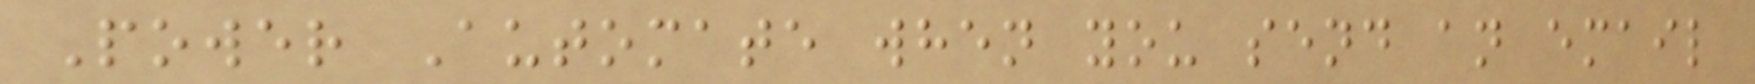Power Automate when you send an email
